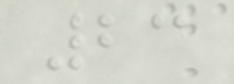23
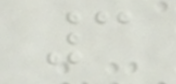3
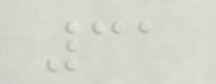31
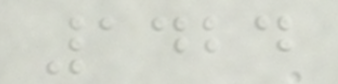1424
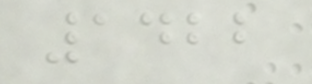1422
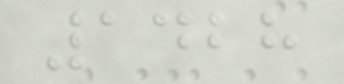1428
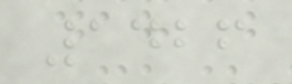1426
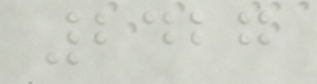2427
